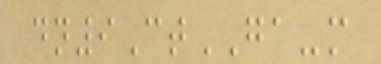dn9CtGA-m
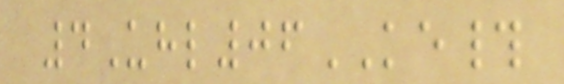4Uhl06KE#
